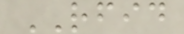RFID
